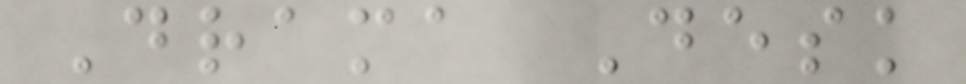Drama Desk
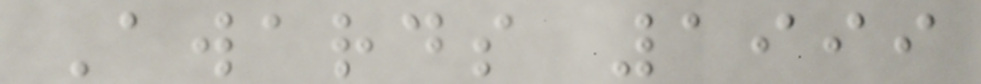Awards 1999
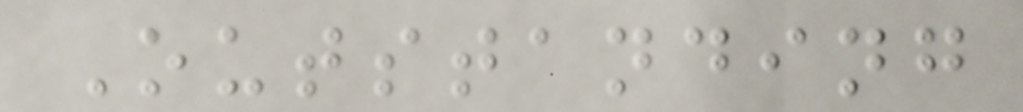Outstanding
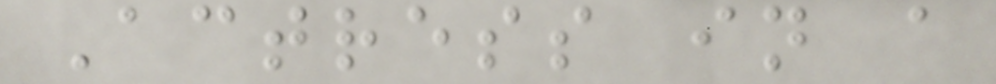Actress in a
